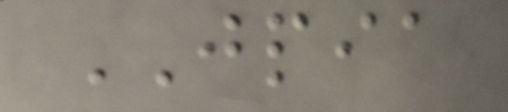JPIA
